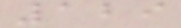129
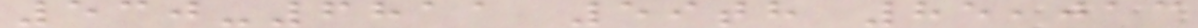530-6811 59th 85,013
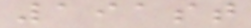191st
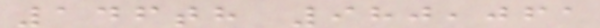146th 980,061
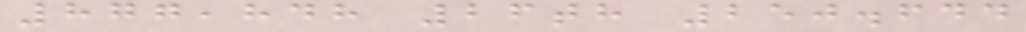877,848 26th 250.644
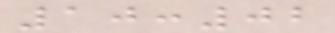10:02
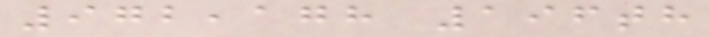972,178 196th
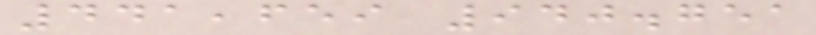441,659 940.751
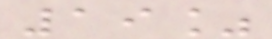19%
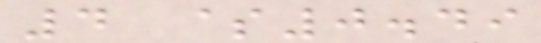4 $0.49
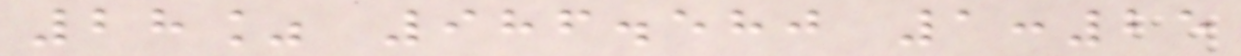28% 986.580 1:25
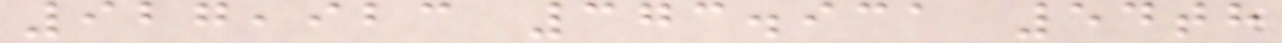927,923 373.931 54th
